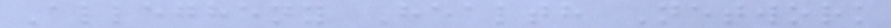Allegheny Health Network
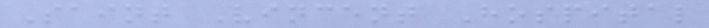Saint Vincent Hospital
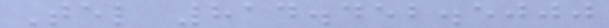Tel 814.452.5000
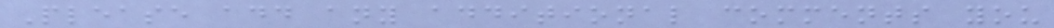Please add any additional comments you
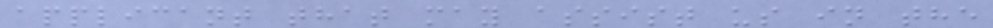applicant that may assist us in the
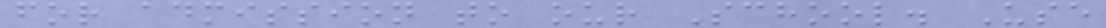for admission to our School. Use
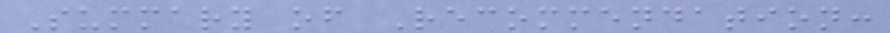Summary of Recommendation:
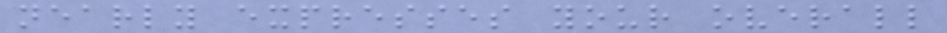nearly expresses your overall
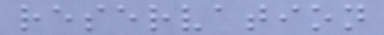reservation
